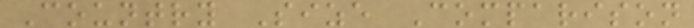Country Size Comparison
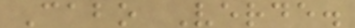Cabo Verde.
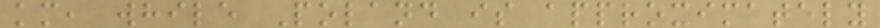km, while Poland is approximately
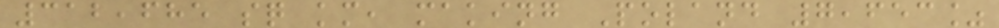312,685 sq km, making Poland 7,653%
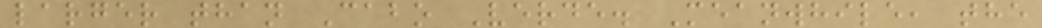larger than Cabo Verde. Meanwhile, the
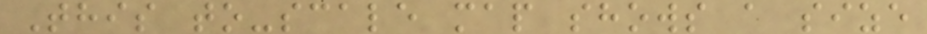This to-scale map shows a size
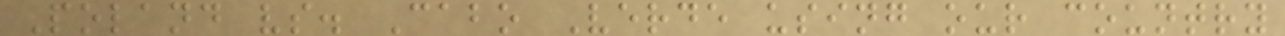Poland vs. Cabo Verde using our country
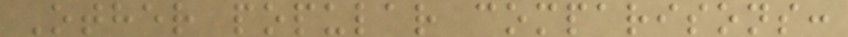Other popular comparisons:
